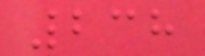238
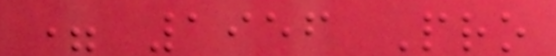= 1956 Pro
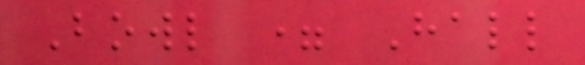Bowl = Hall
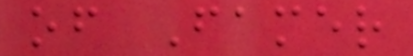of Famer
